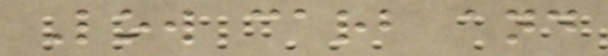Low carb and
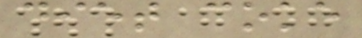diet coke
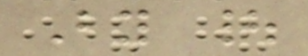By |
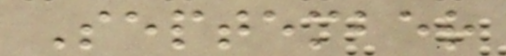September
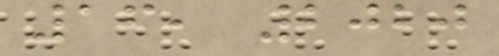16, 2020
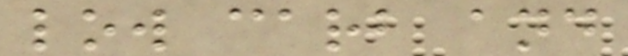low carb and
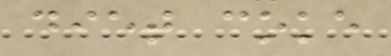diet coke
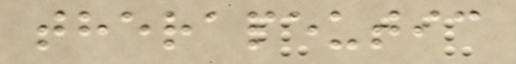therapeutic
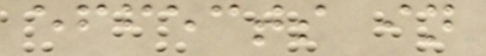effects in
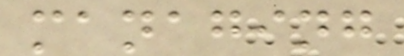managing
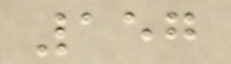157
